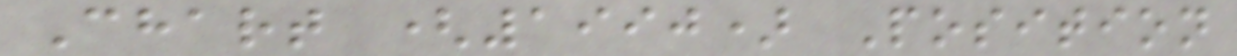Chart (1990) Position
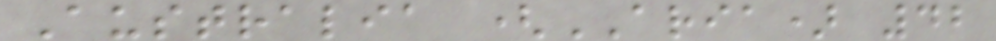Australia (ARIA) 42
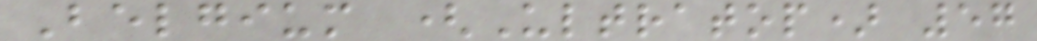Belgium (Ultratop) 57
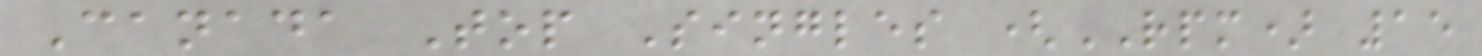Canada Top Singles (RPM) 15
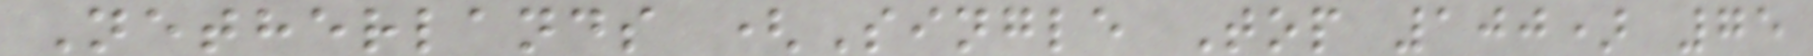Netherlands (Single Top 100) 75
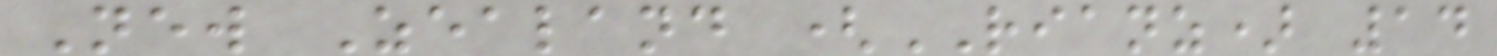New Zealand (RIANZ) 14
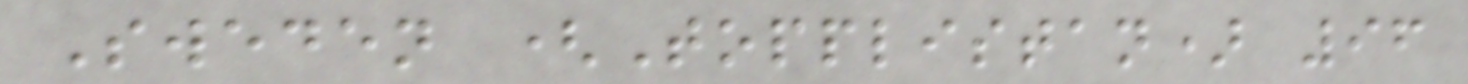Sweden (Topplistan) 96
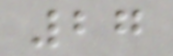27
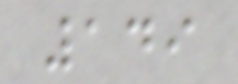149
